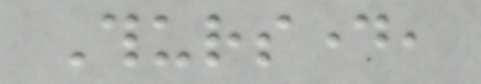Thursday,
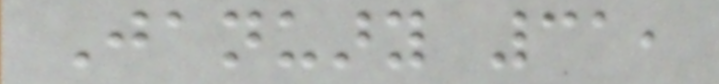January 31,
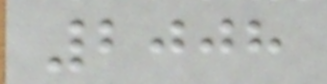2008
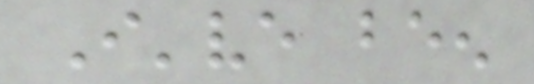I've been
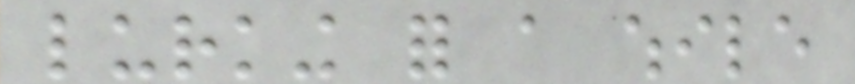lurking for a while
